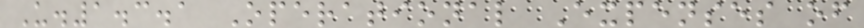U.1.3.1 Operational Expenses of
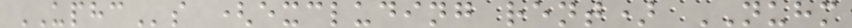UPHCs (excluding rent) NUHM
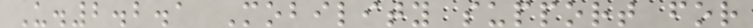U.2.2.1 Mobility support for
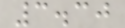3.30
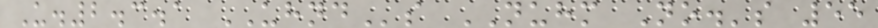U.2.3.1 UHNDs NUHM No.'s 55
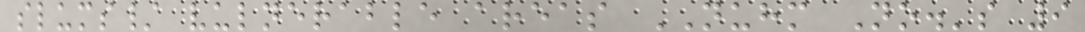slums/ vulnerable areas NUHM No.'s 9
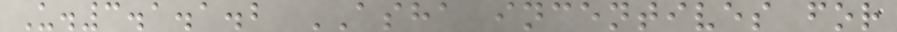U.3.1.1.2 ASHA incentives for
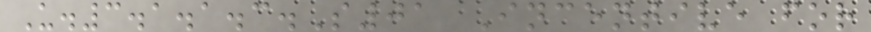U.3.1.1.3.S01 Incentive for
